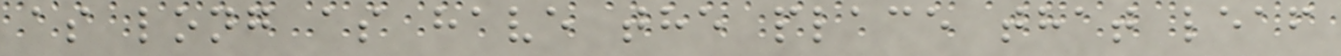as long as have the place that leaf
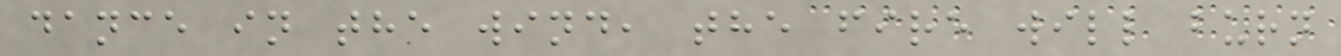dance in the wind, the fire will burn
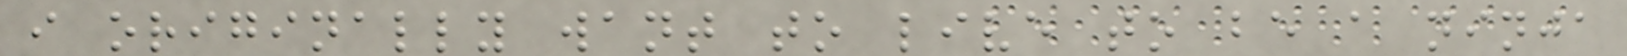i originally want to live to be a ninja
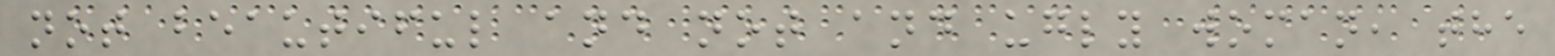not beautiful and not and ugly woman, the
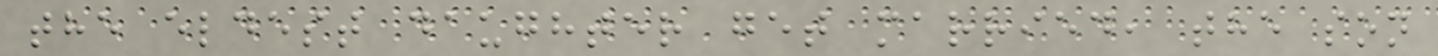the eldest daughter get married, the son
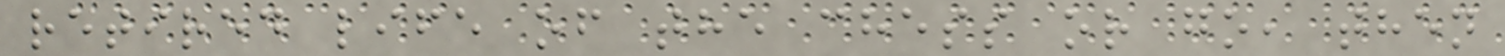retired life of the chess or go, then
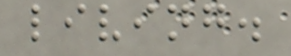living.
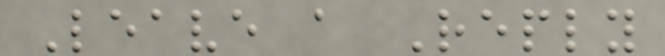Leave a Reply
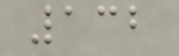132
